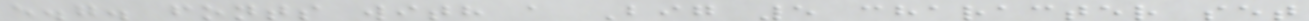e.g. fonts with a Big 5 character set
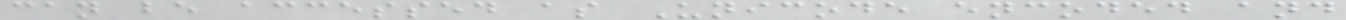can be accessed as Unicode encoded and
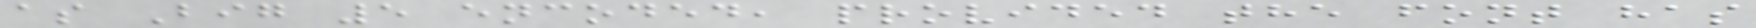as Big 5 encoded, provided the font has
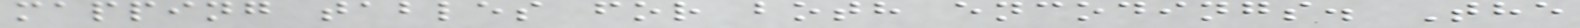mapping tables for both encodings. The
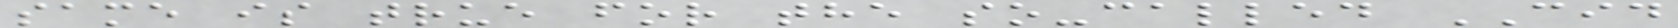same is true for the so-called CID
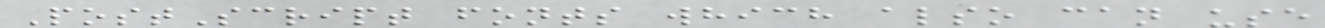PostScript fonts which also can use
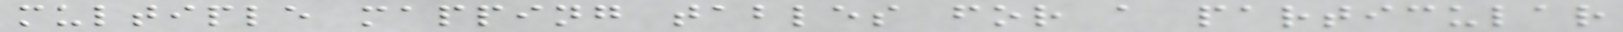multiple mapping tables for a particular
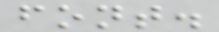font.
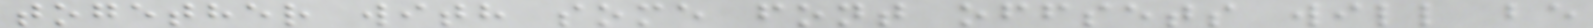together with some font offsets will be
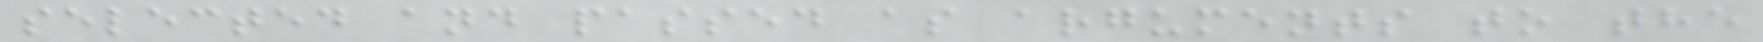selected and passed as arguments to the
